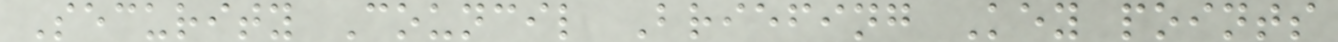Security Council Briefing Key points
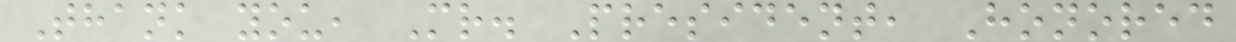Thank you, Mr. President, Honored
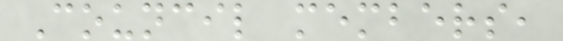Council members,
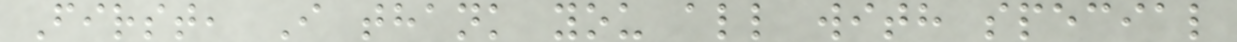First, I thank you all with special
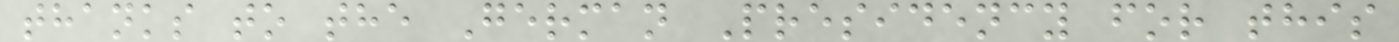thanks to the German Presidency for this
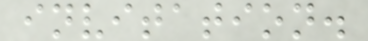invitation.
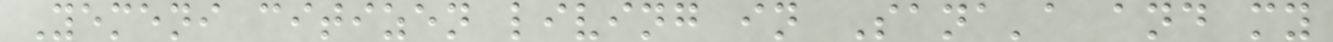Yemeni citizen living in Sana'a and my
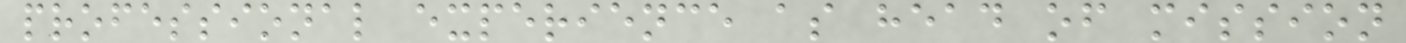professional experience as head of mission
